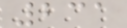231
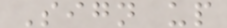Sign up
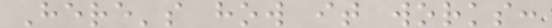Here's how it works:
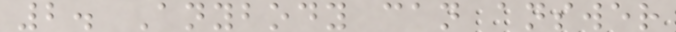2. Anybody can answer
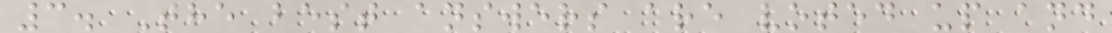3. The best answers are voted up and
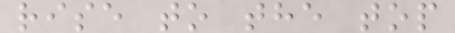rise to the top
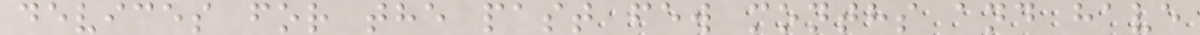devices for the past few months and have
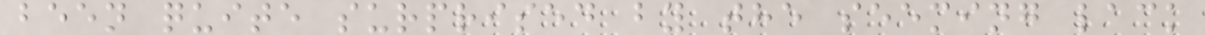been quite surprised by the seeming lack
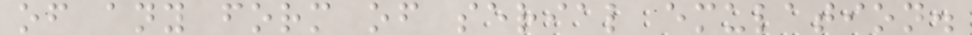of any form of serial emulation.
